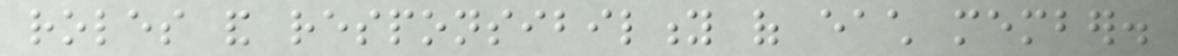roles and responsibility of each member.
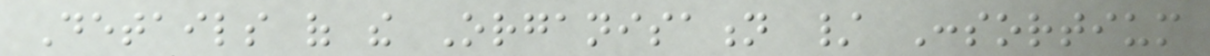Details of the Organisation / Consortium
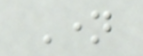Name
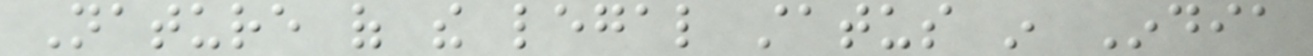Nature of the legal status in India
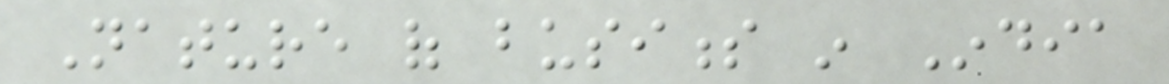Nature of business in India
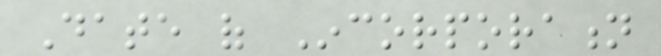Date of Incorporation
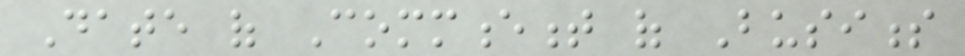Date of Commencement of Business
